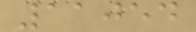11054
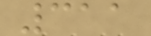311
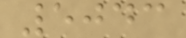5043
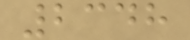2348
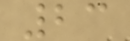23
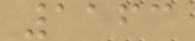1163
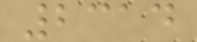2314
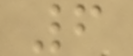6
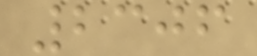2306
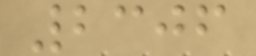2306
